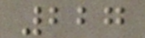227
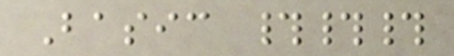Basic ###
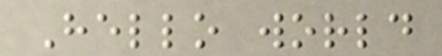Hello world
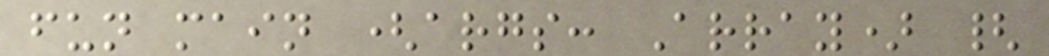fun main (args: Array) {
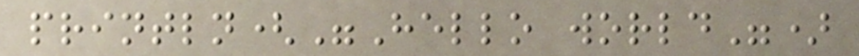println("Hello world")
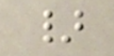}
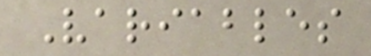Variables
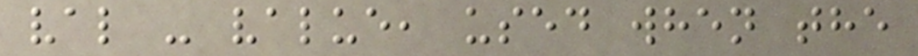val - value, used when the
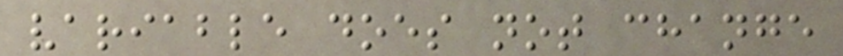variable does not change
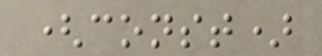(const)
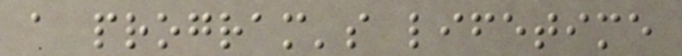a program's lifetime
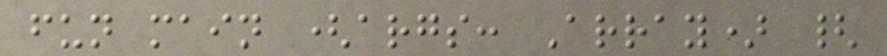fun main (args: Array) {
